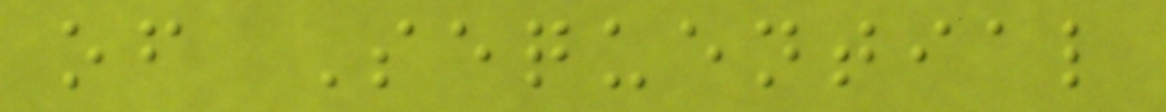of Sequential
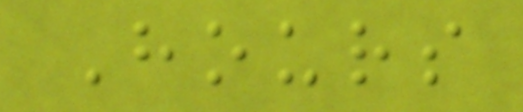Hours
